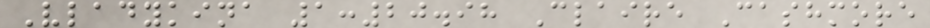Vladykina 1:20.98 Claire Cashmore
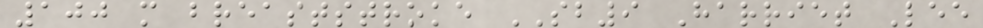100 m breaststroke SB9 Harriet Lee
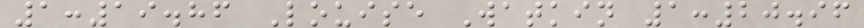1:19.86 Louise Watkin 1:20.96
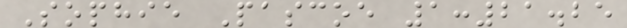Sophie Pascoe 1:21.25
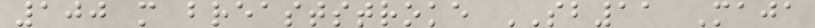100 m breaststroke SB11 Maja
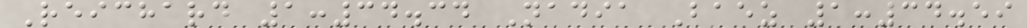Reichard 1:34.34 Nadia Baez 1:34.59
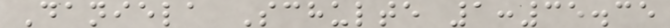Daniela Schulte 1:35.35
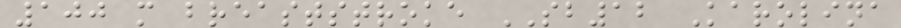100 m breaststroke SB12 Karolina
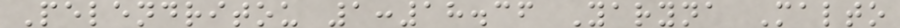Pelendritou 1:18.36 Yaryna Malto
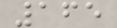165
